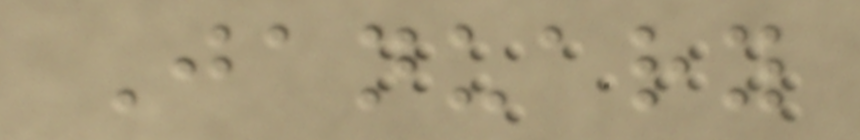January
